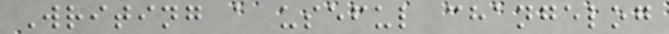Writing a useful changelog
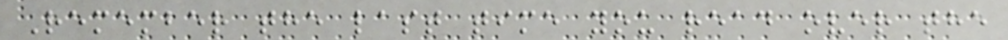Remember the last time you read over the
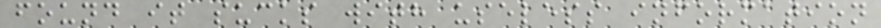found it sucks with useless information
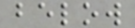below
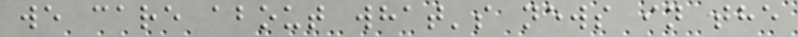we care about what's news in the
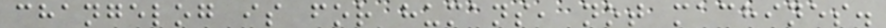changelog is for humans, not machines.
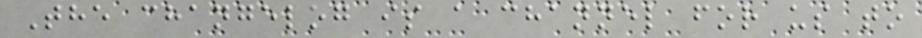The changelog is a channel for us to
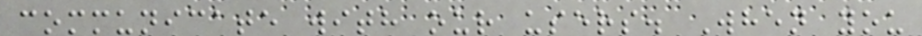communicate with our users. When you
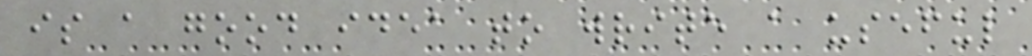is a good idea to write a useful
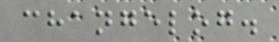changelog.
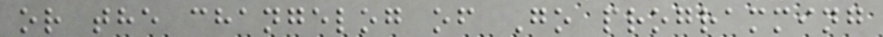or the changelog of Go programming
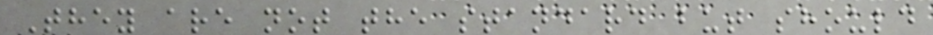They are not the standard but should
